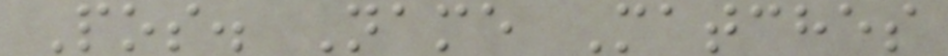Pos. Name Matches
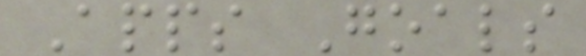Apps Goals
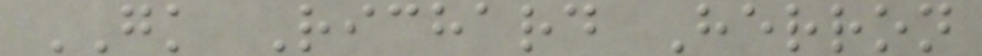GK Richard Herron
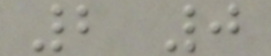2 0
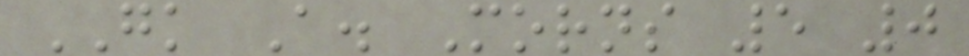GK A. Morns 5 0
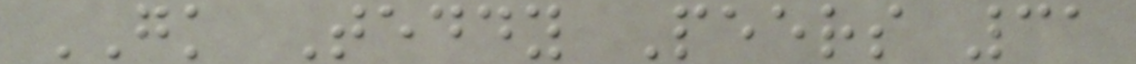GK Teddy Peers 31
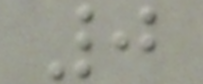0
